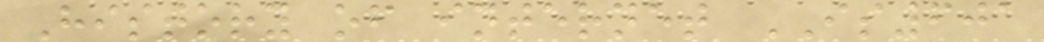History of internet IS601
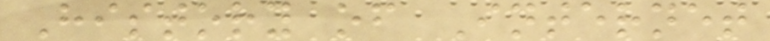History of Internet
